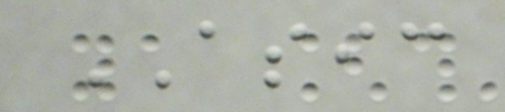ASIC
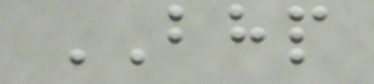BHP
